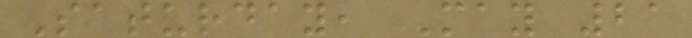Saturday, May 21
